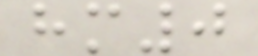hm0
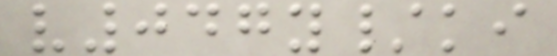v047y/ki
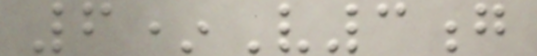6*V3g
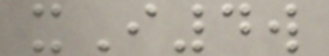xI4w
